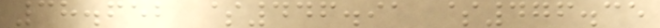38.652 $446.91 $476.35
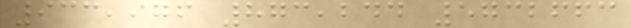933,976 873,244 5732663
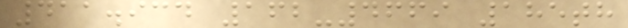411.934 162-4669 185th
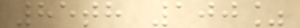85th 100%
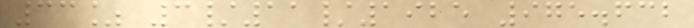33% 3/11/1925 975.632
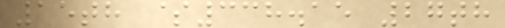15th $338.15 27th
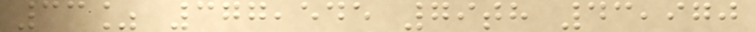33% 377,545 79th 43,970
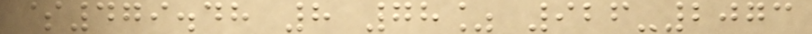$479.48 8 78% 926-2073
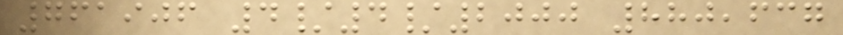761906 4/4/2000 880,637
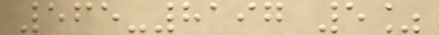565-8197 5%
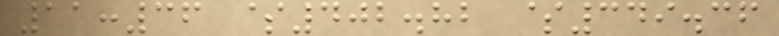11:36 $402.82 $349.36
